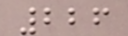226
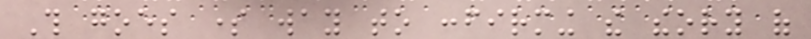This goes some way to confirming the theory of
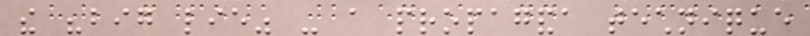the "big lie" - a propaganda technique
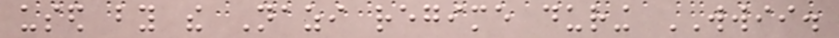used by the Nazi regime during WWII.
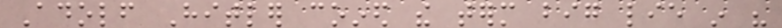Adolf Hitler coined the term big lie in his
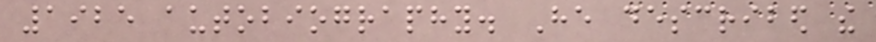1925 autobiography. He described the
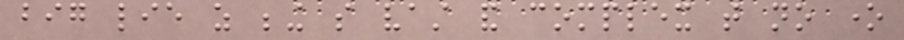big lie as being so vast and complex that no one
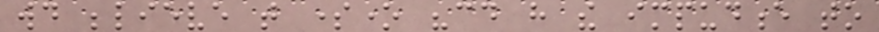would believe that someone "could have the impudence to
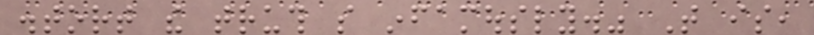distort the truth so infamously." That is,
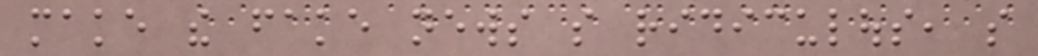make the fake news so ridiculous, so
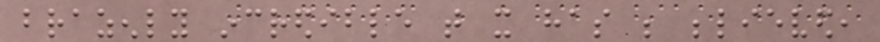brazenly incredible that it has be believed,
